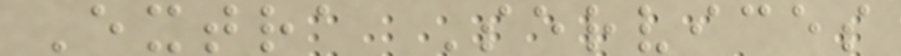Extra Services
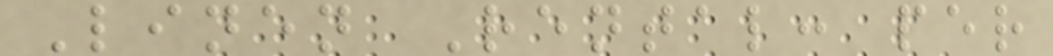Linen Rental: per
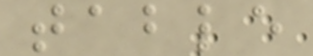table
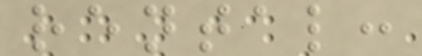rental:
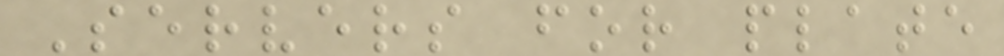Servers for plate
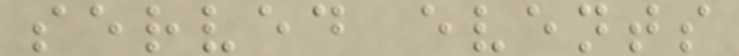served events
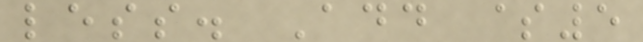less. Add $5
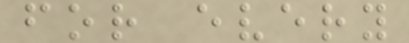for every
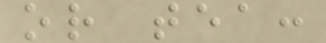or tea:
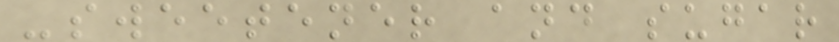-sweetener and sugar
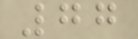77
